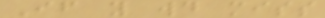If you would miss
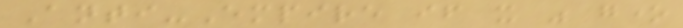Anti-Empire if it was gone
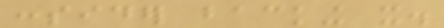consider backing it.
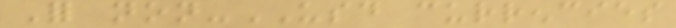For non-USD currencies
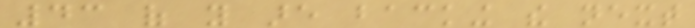43 of you are backing the next
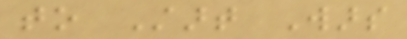to Start Wars
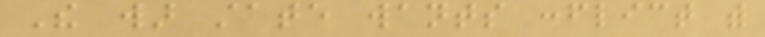The war state wants conflict with
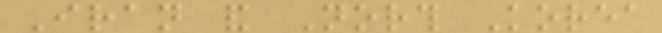Iran and North Korea
